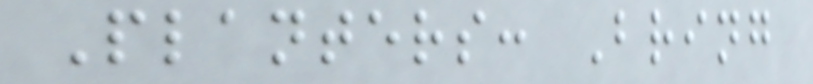Planters: Bring
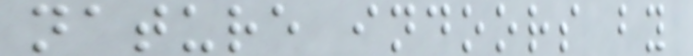nature indoors by
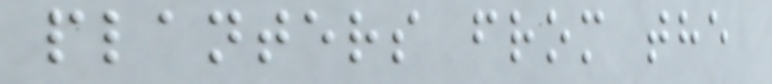planters from the
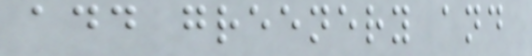add greenery and
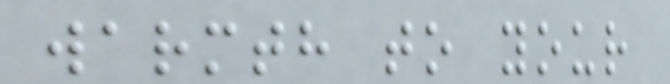warmth to your
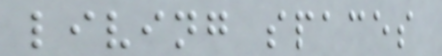living spaces
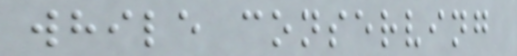while conserving
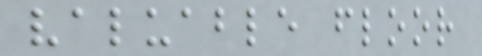valuable floor
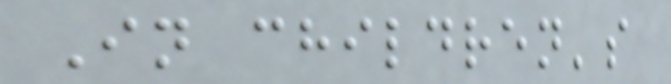In children's
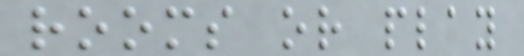rooms or play
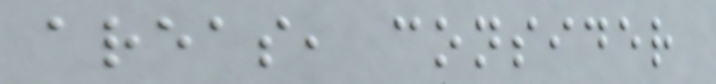areas, consider
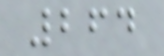264
